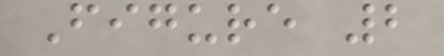Figure 2
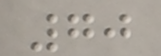70
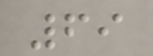69
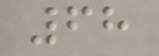68
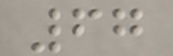67
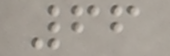66
